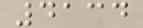4134
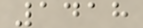1418
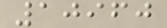10960
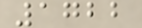1722
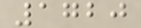1720
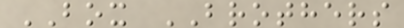BOX BROTHERS
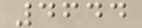4644
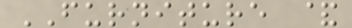FURNITURE &
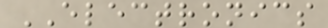ELECTRONICS
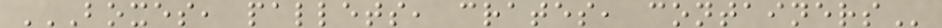BOXES, PALLETS, CRATES, CONTAINERS
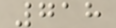718
